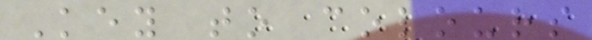Key to colours
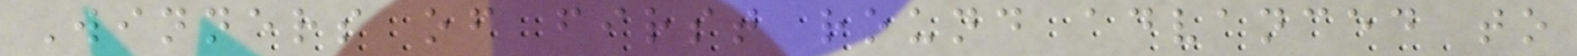Winners of first round advanced to
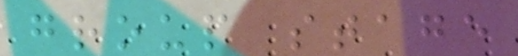group stage
